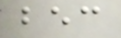bec
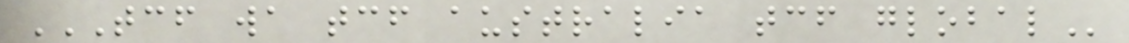TCF WA TCF AUSTRALIA TCF GLOBAL
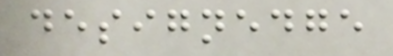designedge
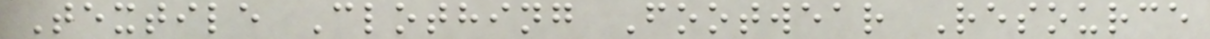Textile Clothing Footwear Resource
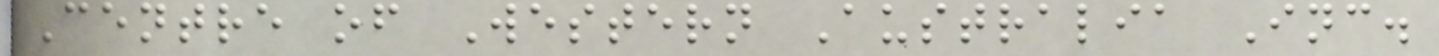Centre of Western Australia Inc.
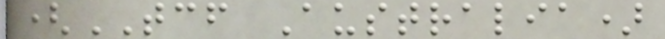(TCF Australia)
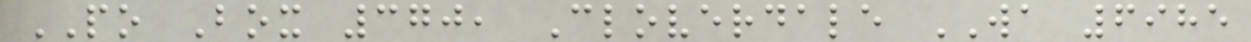PO Box 370, Cloverdale WA 6985
